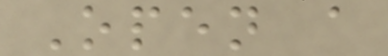Open a
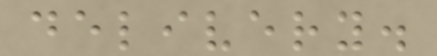delivery.
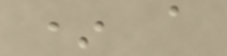* a
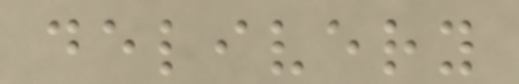delivery
